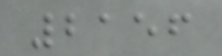2156
